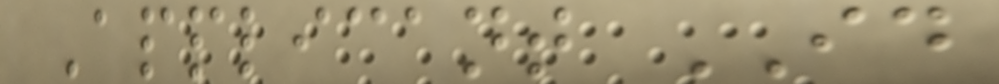Applicant ID
